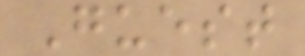Guest
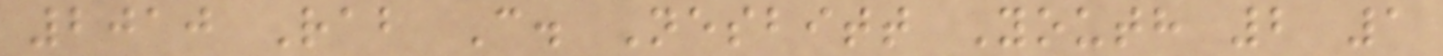2010 Rab C. Nesbitt Youth 2 1
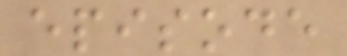episode
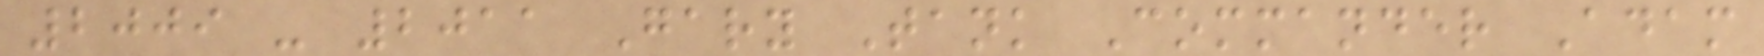2009 - 2011 Gary Tank Commander Adam
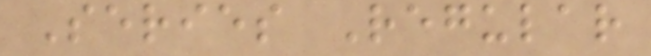Series Regular
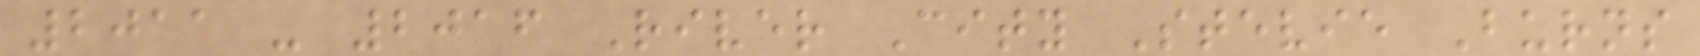2011 - 2016 River City Stevie Burns
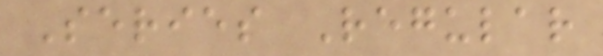Series Regular
